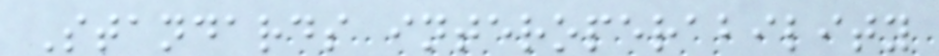Standards interoperability
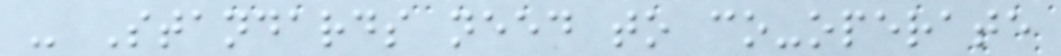- Standards need to co-operate
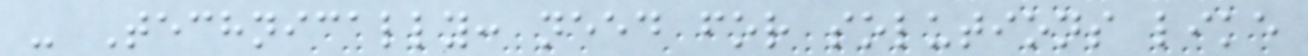- Technically: need for solutions like
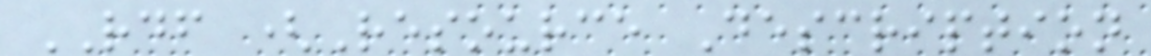RDF (Resource Description
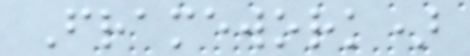Framework)
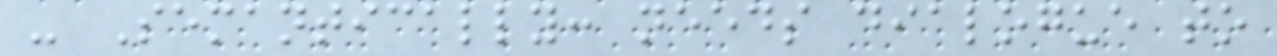- Semantically: needs dialogue to
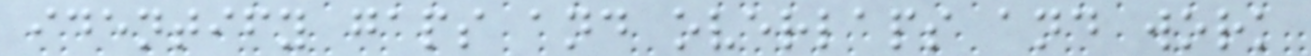identify gaps and overlaps and work
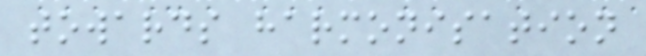towards harmonisation
